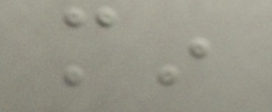min
